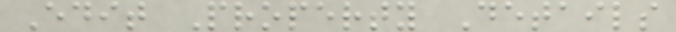Edit Property Details
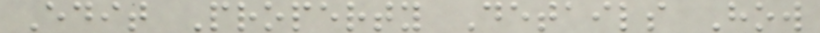Edit Property Details How
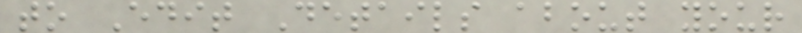to Edit Details about your
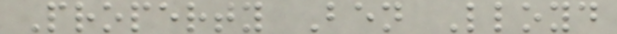Property Ben Lloyd
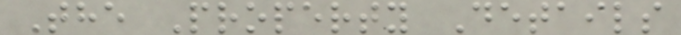The Property Details
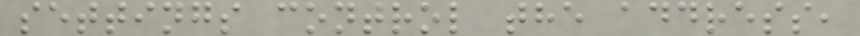settings control the address,
